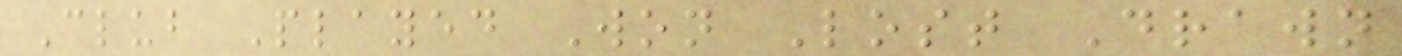Club Played Won Lost Drawn
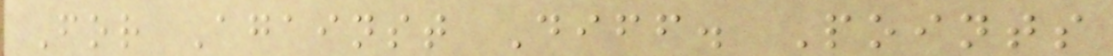For Against Diff. Points
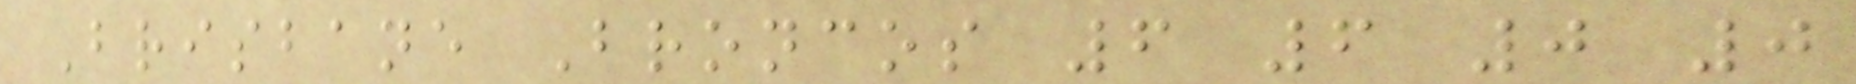Brisbane Broncos 6 6 0 0
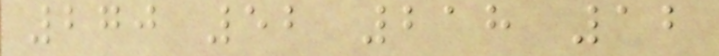270 52 218 12
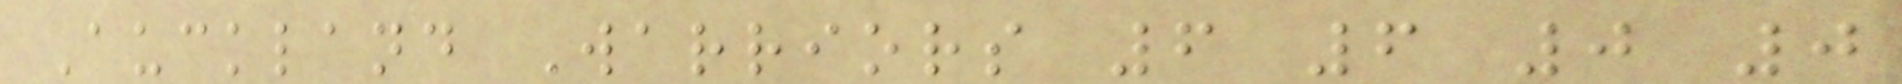Auckland Warriors 6 6 0 0
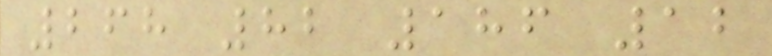268 82 186 12
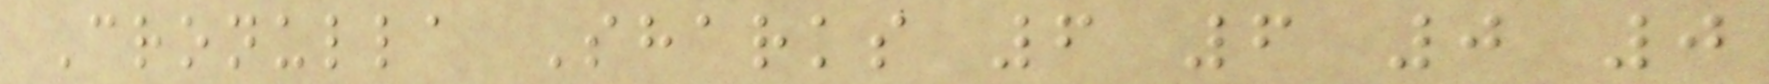Cronulla Sharks 6 6 0 0
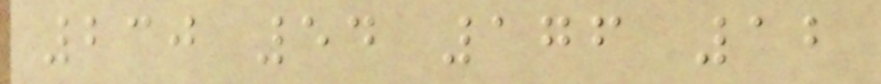230 54 176 12
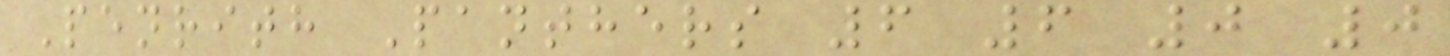Penrith Panthers 6 6 0 0
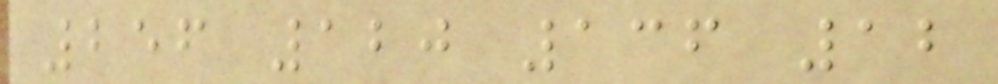256 120 136 12
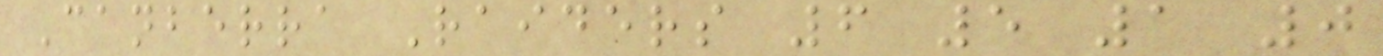Canberra Raiders 6 5 1 0
